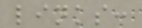links:
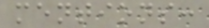mentions:
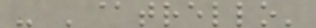- '@trello'
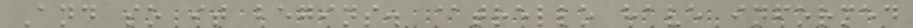And so it begins. @trello have informed
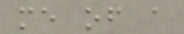me of a
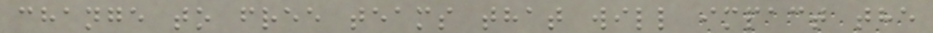change to free teams that will impact the
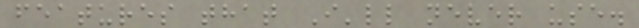features that I'll never use.
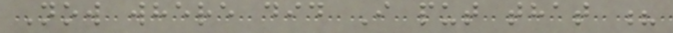Now where did I put that ?
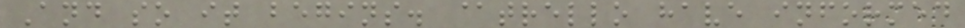And so it begins. @trello have informed
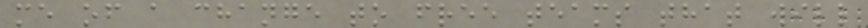me of a change to free teams that will
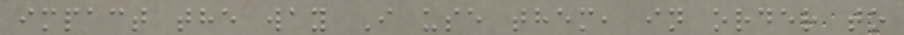impact the way I use them, in order to
